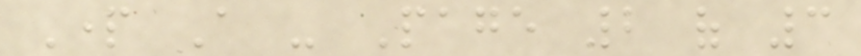Part A - Page 2 of 3
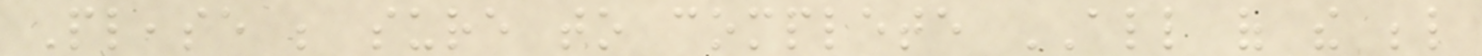Please be sure to complete ALL of the below
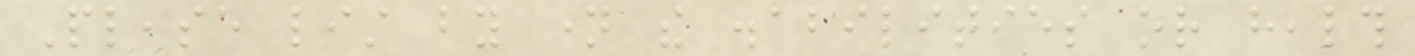Please list by name the disabilities or health
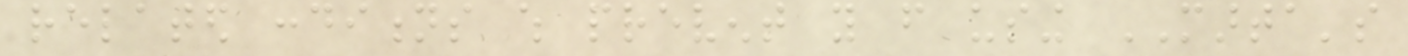related conditions which prevent you from using MARTA's
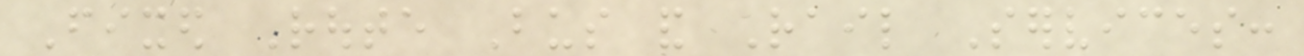Fixed Route Bus and Rail Services:
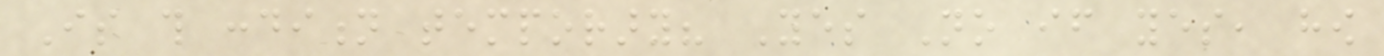Is this condition temporary? Yes No if yes, how
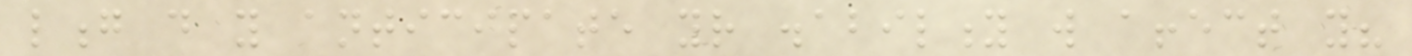long do you anticipate your disability will affect you?
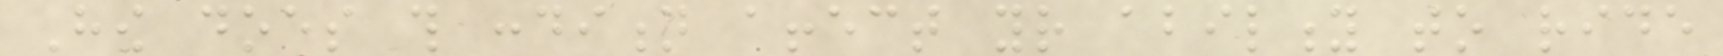How does this condition affect your ability to ride
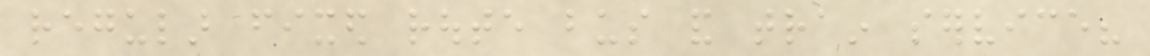regular fixed route bus and train service?
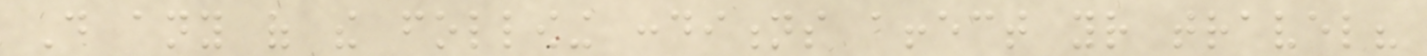Do any of the following conditions affect your travel?
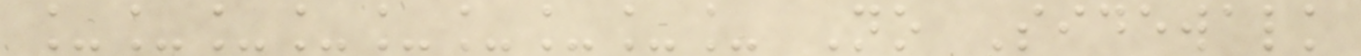_________ No Sidewalk
